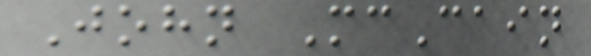John McCain
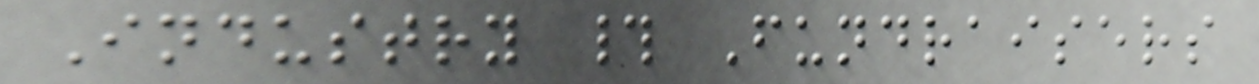Industry # Fundraisers
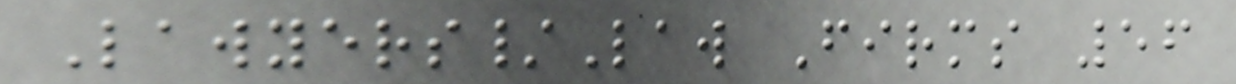Lawyers/Law Firms 56
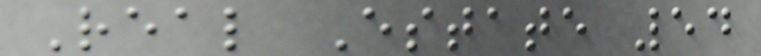Real Estate 54
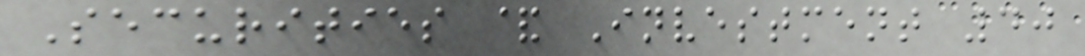Securities & Investment 40
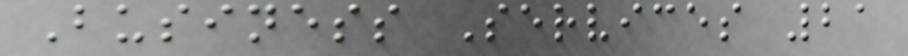Business Services 21
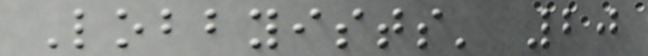Lobbyists' 20
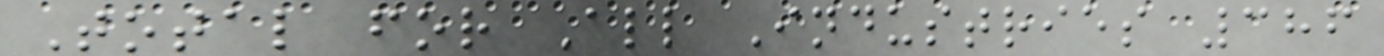Total for All Industries 386
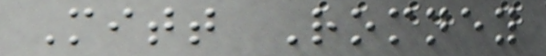Mitt Romney
